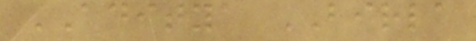ADITYA BIRLA
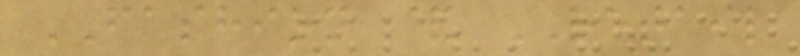FASHION & RETAIL
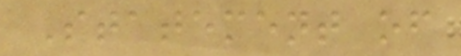Statement of
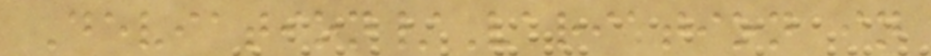Deviation/Variation in
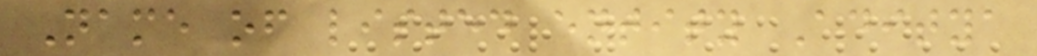Name of listed entity Aditya
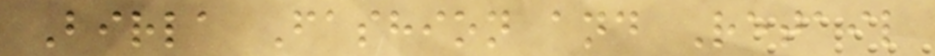Birla Fashion and Retail
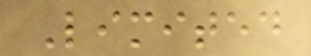Limited
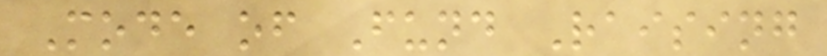Mode of Fund Raising
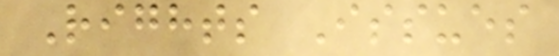Rights Issues
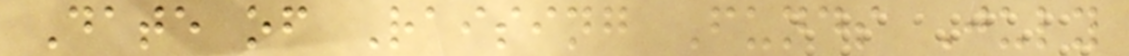Date of Raising Funds July
